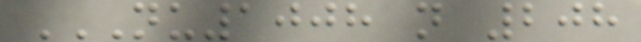NU1008 N 208
